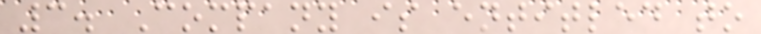3. Company is entitled to
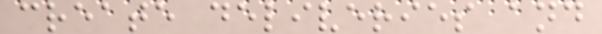create deliveries and
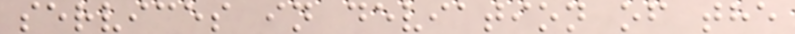services in deviation of the
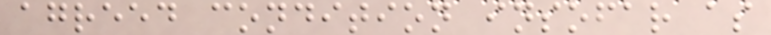agreed condition insofar as
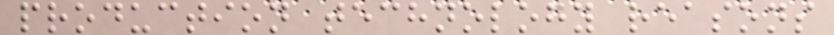production technology reasons
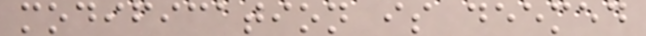modification is deemed
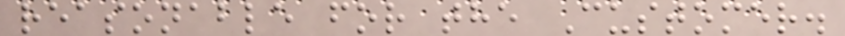reasonable for the Customer.
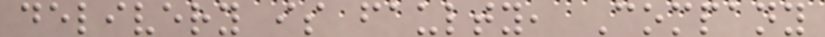delivery is faulty, Company
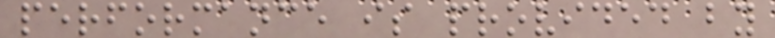performance is provided by
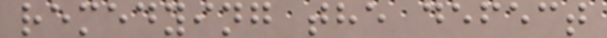remedying the defect
